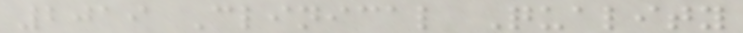2019 Clinical Quality
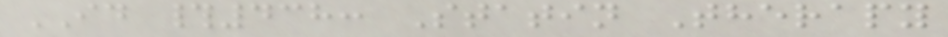ID #438: Statin Therapy
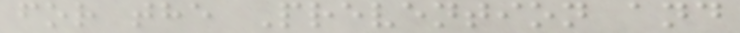for the Prevention and
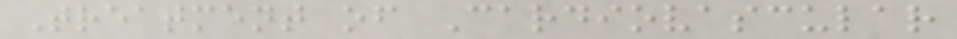Treatment of Cardiovascular
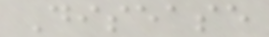Disease
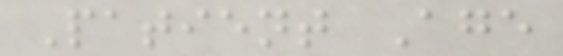Patient Age
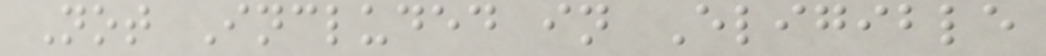Not Included in Eligible
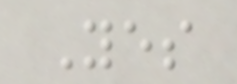Yes
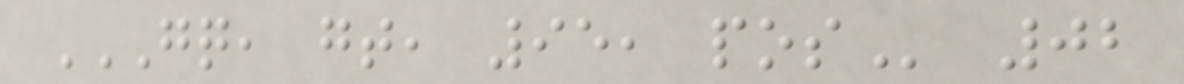GQ, GT, 95, POS 02
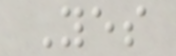Yes
